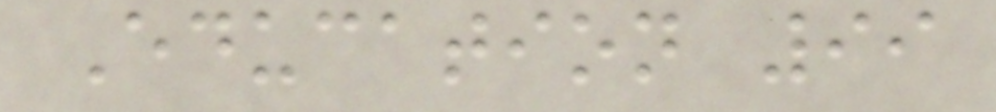Education 99
